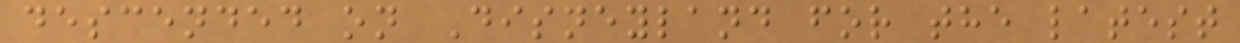descended on Disneyland for the latest
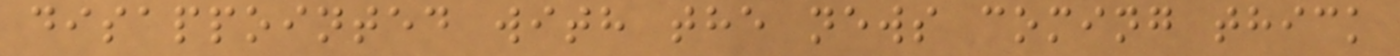disappointed with the news coming thick
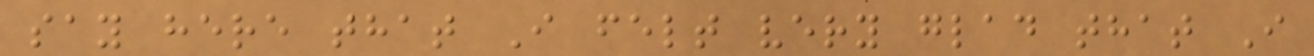say here that I felt very glad that I
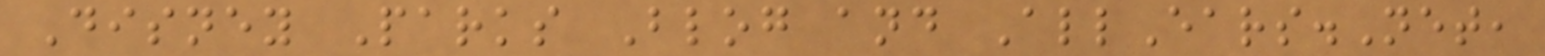Disney Parks Blog and AllEars.Net,
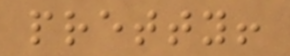pretty!
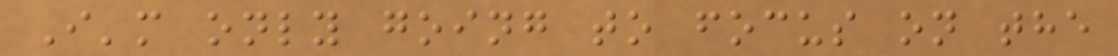I'm only going to focus on the
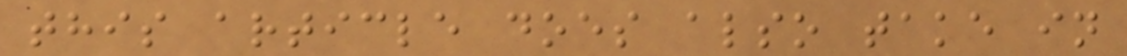this article does also take in
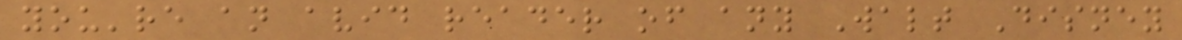you're an avid reader of any Walt Disney
